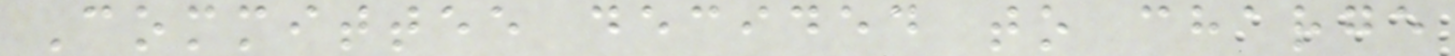Committee decided to charge
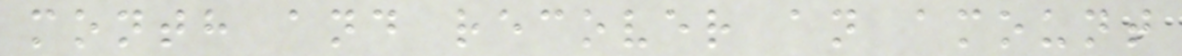month and recover an amount
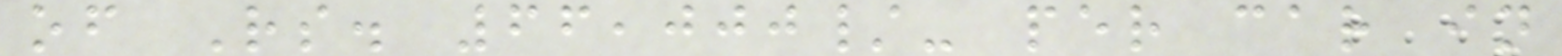of Rs. 66,000/- per car in
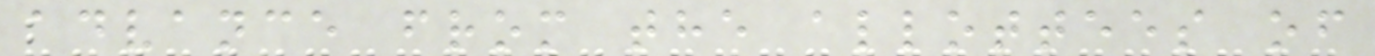advance from the allottees of
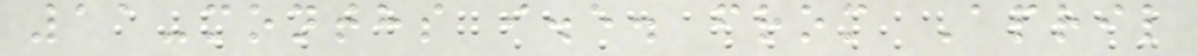11-months i.e. from April
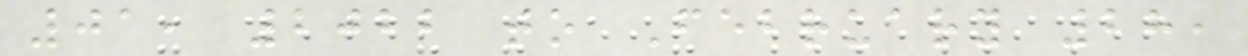01, 2022 to February 28,
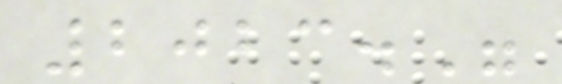2023."
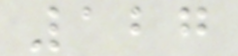127
